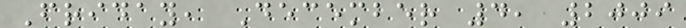Friday, December 4, 2009
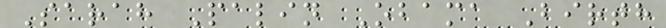Sarah Palin Obama Birth
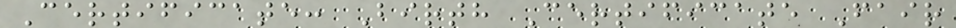Certificate: Birth Certificate Fair
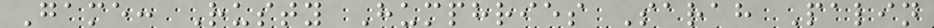Game: Rusty Humphries Sarah Palin
